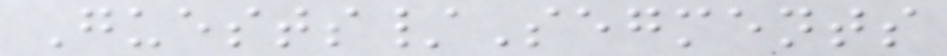Guests/Segments
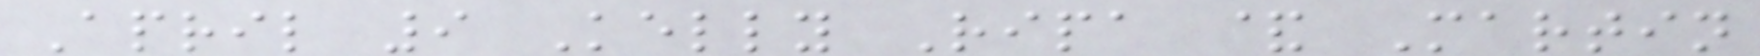April 9 Kelly Ripa & Martin
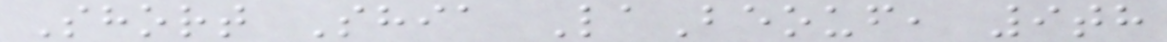Short Shia LaBeouf, 9th
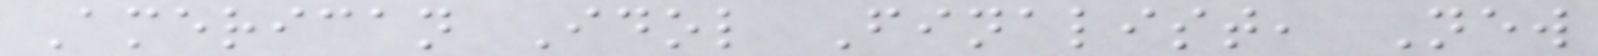American Idol Finalist, New
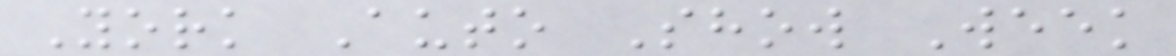York Auto Show Week
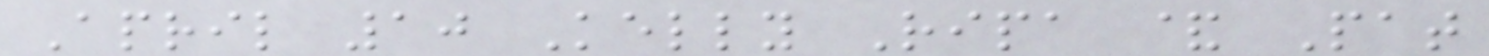April 10 Kelly Ripa & Pat
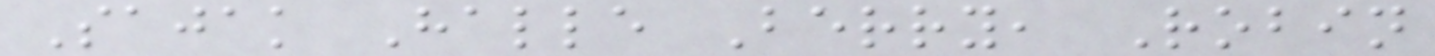Sajak Halle Berry, Robin
